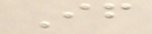If
